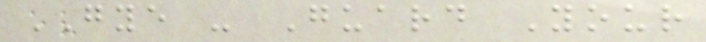GYE - Guard Your
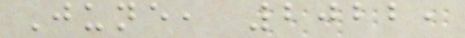June, 2022,
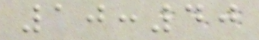10:40
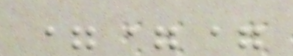===
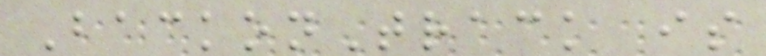BackonTrack is
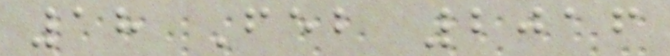18 Feb 2016
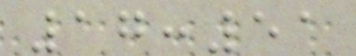17:51
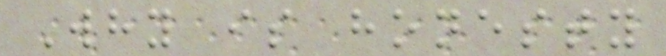Why is honesty
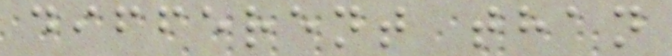different than
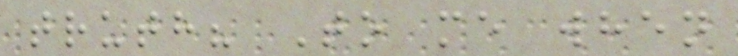truth? To me when
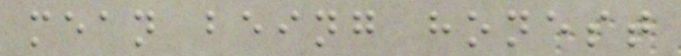mean being honest
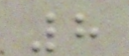8
